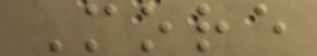More
